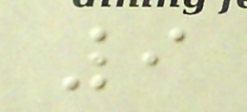9
